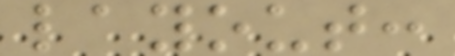layout:
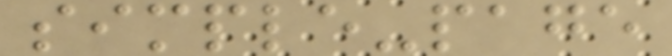simple-page
